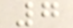7
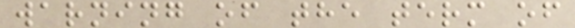warning of the term of
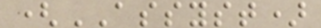(ASSYST)
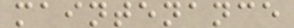maintenance
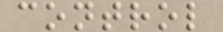control
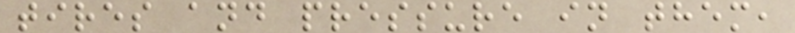tires and pressure in them,
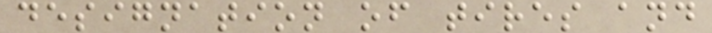designation of tires and
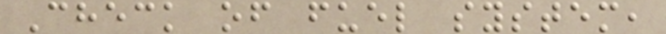Check of fuel system,
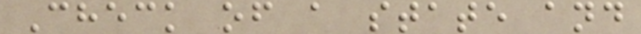Check of a state and
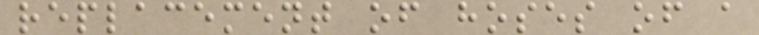replacement of hoses of a
